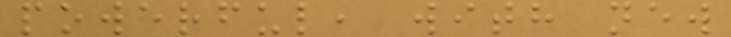powerful, with new
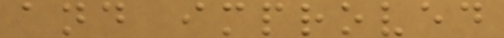and improved
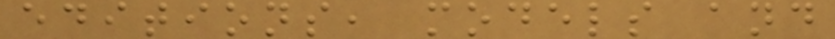editions, models and
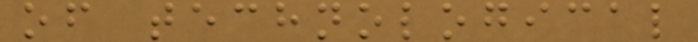of technological
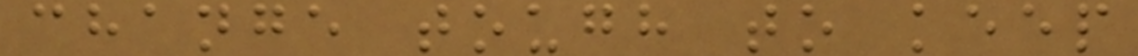change tough to keep
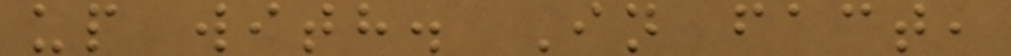up with. In fact,
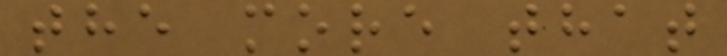the more that
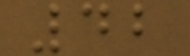42
